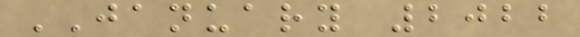JANUARY 2022
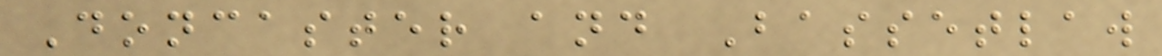Doncaster and Bassetlaw
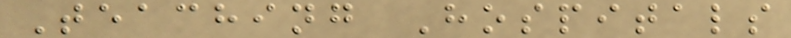Teaching Hospitals
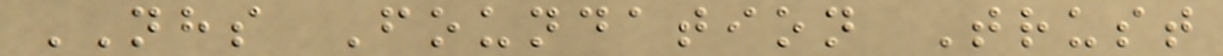NHS Foundation Trust
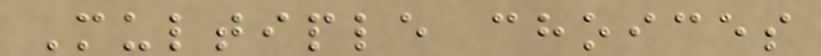Multiple choices
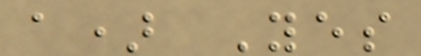a) Yes
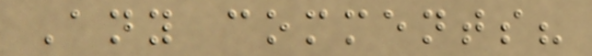Any comments?
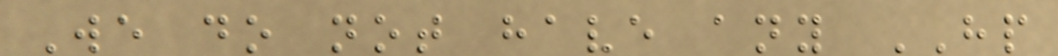We do not have any HP
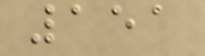151
